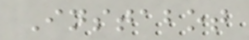Instabot
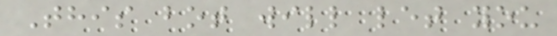This bot will let you
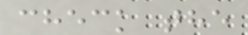check the
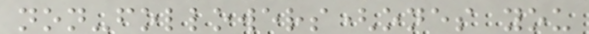non-followers(ones you
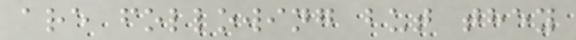are following but they
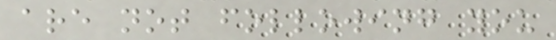are not following you
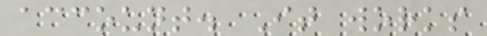account. It works
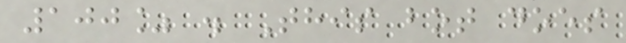100% . This bot does
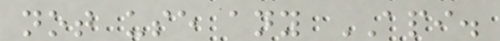not use any API.
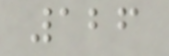126
